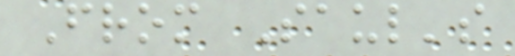From Saul's
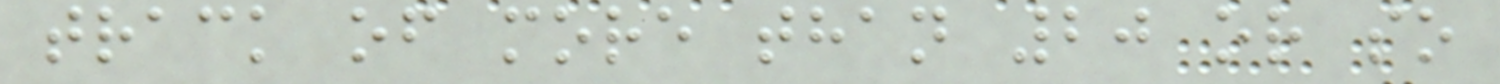track of more than 20 or so
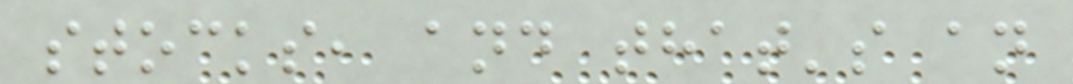stocks, and that's an
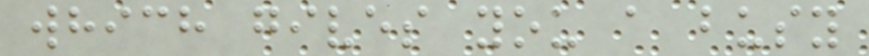which gives you a busy
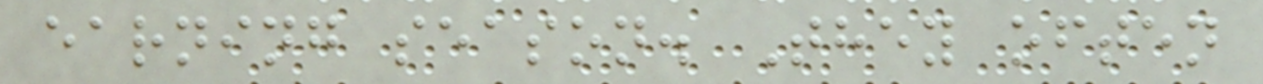earning season. They often
